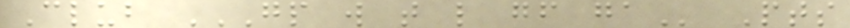Club GP W T L GF GA Pts
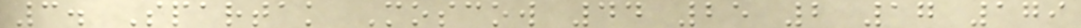3. Spartak Moscow 44 25 2 17 179
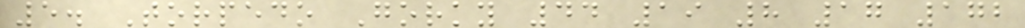5. Torpedo Gorky 44 19 8 17 172
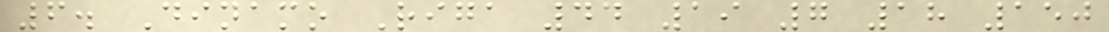6. Dinamo Riga 44 19 7 18 150
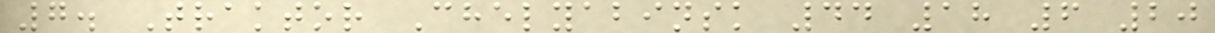7. Traktor Chelyabinsk 44 18 6 20
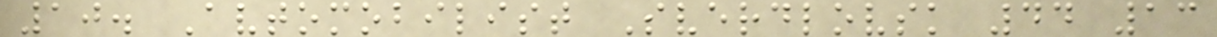10. Avtomobilist Sverdlovsk 44 13
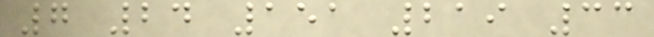7 24 151 219 33
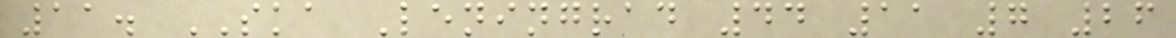11. SKA Leningrad 44 11 7 26
